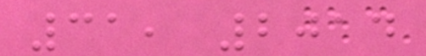31, 2014
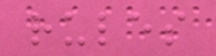rules
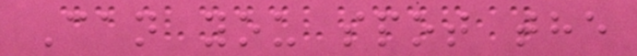Can you spot the
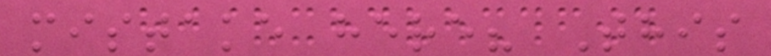mistake here? This
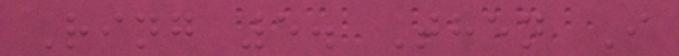Ring 5. Then I
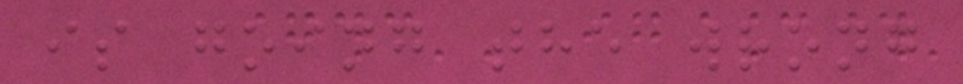is going the wrong
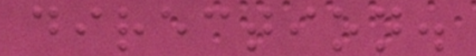direction.
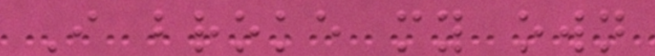I broke my own
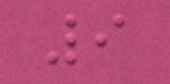9
